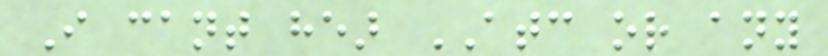I cant hear ATC or any
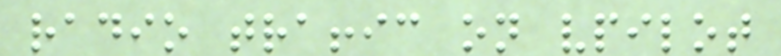radio traffic on vpilot
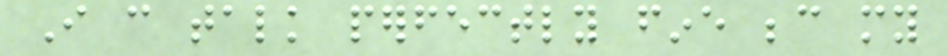I can talk perfectly fine because my
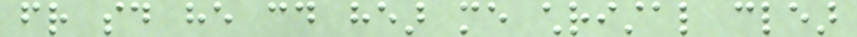friend said he could hear me christal clear
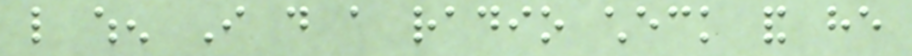like when I do a radio check and he
